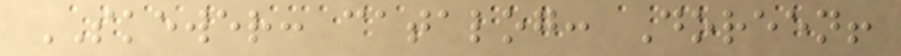SKEWER: catalog: Doreen!
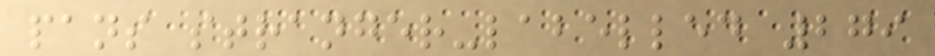pans stranger-labelled 279
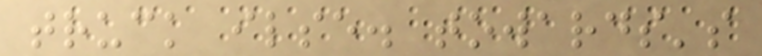truck ilse. towards's
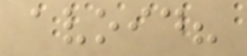avoid?
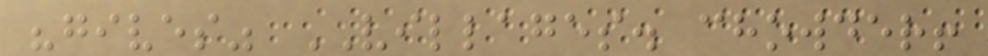"gives" VILLAGES. chowder!
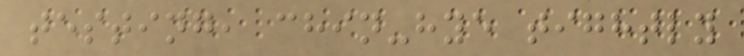testing, chin-hye tightly
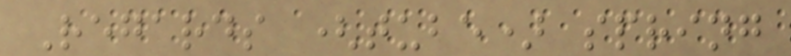Regards (tube) spring
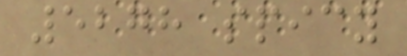5278 spicy
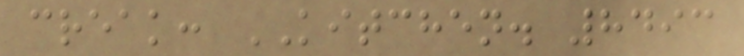creak: KITCHEN. 8493
